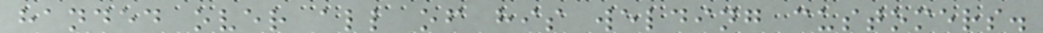handed over all of his welding customers.
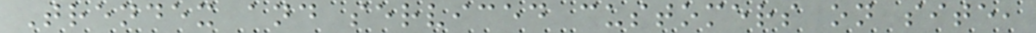Trendex and serviced customers on site,
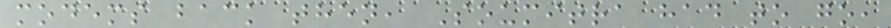modems back then, Soumitra had to go,
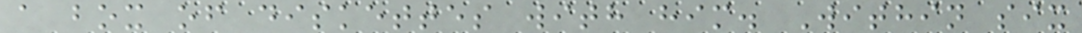a box of diskettes with him. Within six
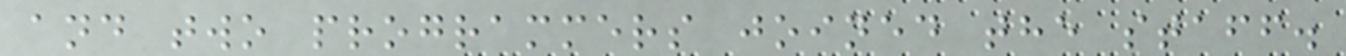and two programmers joined the staff.
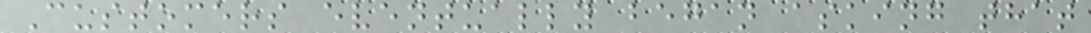Customers eventually began asking that
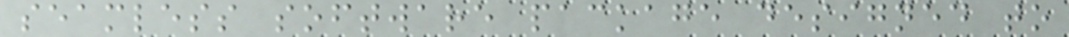seamless software package designed to
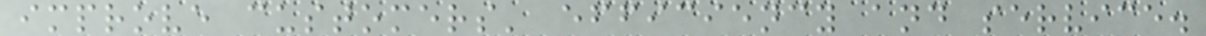improve customers' efficiency and service.
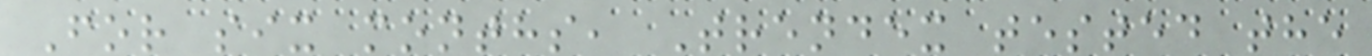For six months, Trendex tested the
